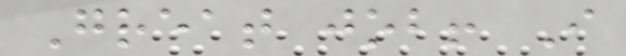Great job! I
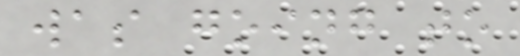was going to
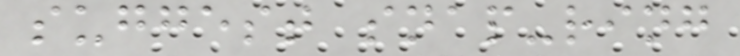suggest snap-ring
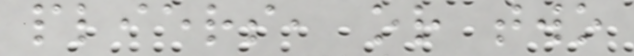pliers, or two
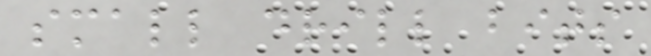small drill bits
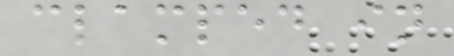clamped in
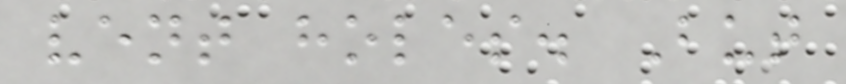vent holes. But
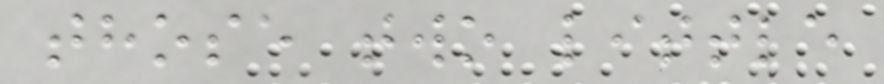those two little
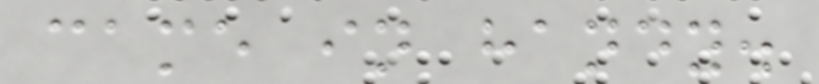came in handy.
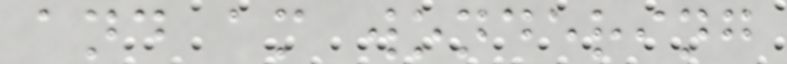and am wondering
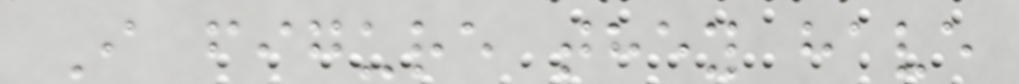I figure they have
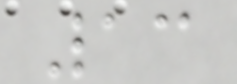13
